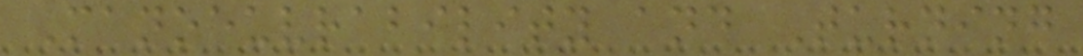Manoeuvrability and Turning
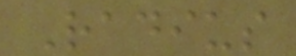Radius
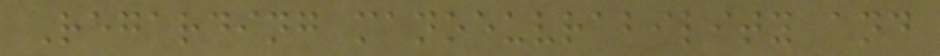Regarding manoeuvrability and
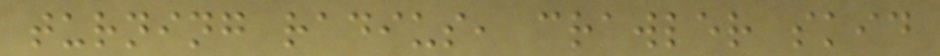turning radius, crawler skid
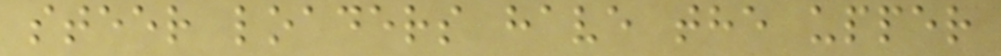steer loaders have the upper
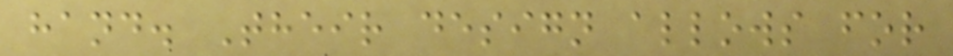hand. Their design allows for
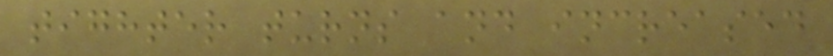tighter turns and increased
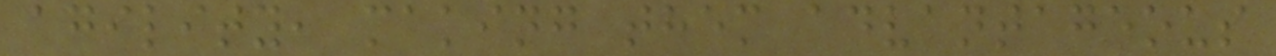agility, making them advantageous
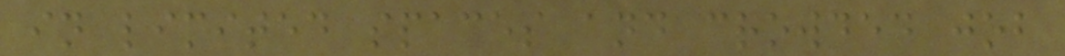in limited spaces and crowded job
